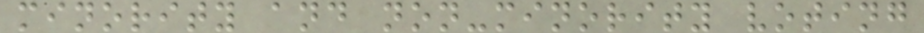minority and non-minority voting
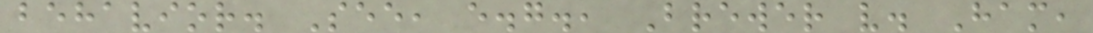behavior. See, e.g., Brewer v. Ham,
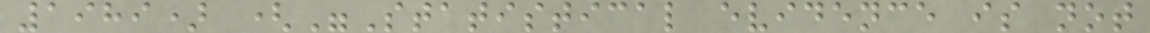1989) ("Statistical evidence is not
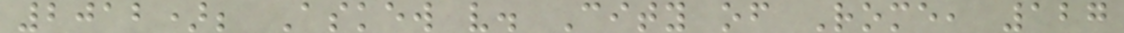2012); Askew v. City of Rome, 127
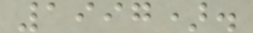1997).
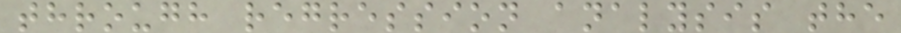through regression analysis the
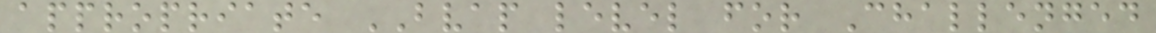appropriate BVAP level for Challenged
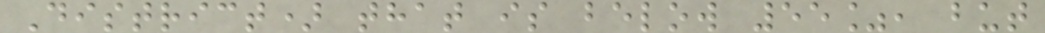District) that is below 55%, but
